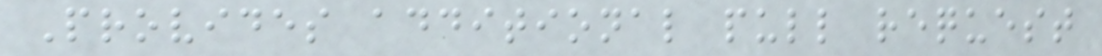Provides additional pull request
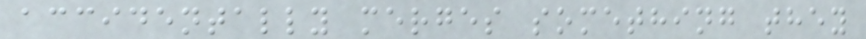accidentally merges something they
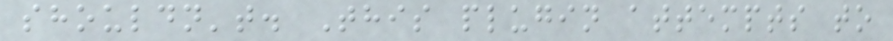shouldn't. This plugin attempts to
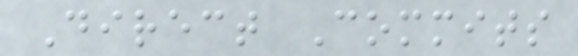Direct Commits
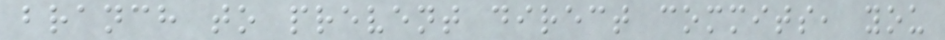branch to prevent direct commits, you
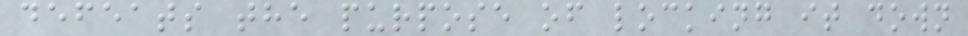defeats the purpose of locking it down
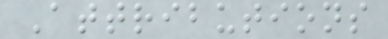Attributions
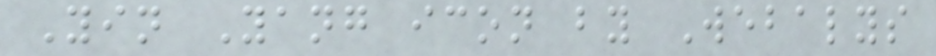Yin Yang icon by Webalys
